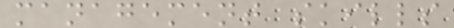management skills
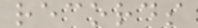records
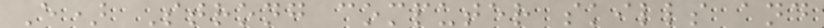E) Strong computer skills and
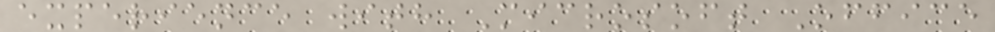experience with Microsoft Office
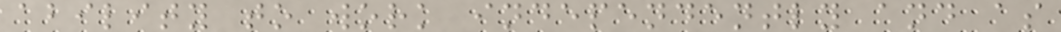ability to work independently and as
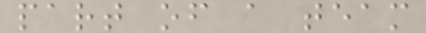part of a team
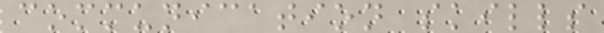communication skills
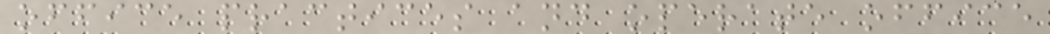office practices and operate office
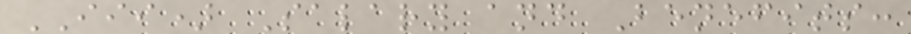III) Salary and Benefits:
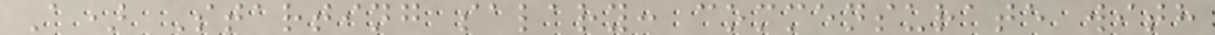A) Starting salary: commensurate with
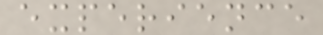experience
